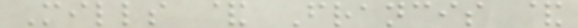Mills & Francis &
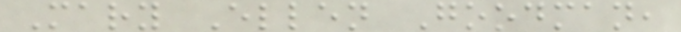Mary Ellen Goodman,
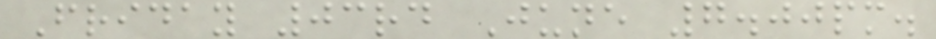Friday 03rd June 7.00pm.
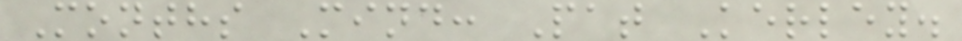Months Mind: Pat Kerley.
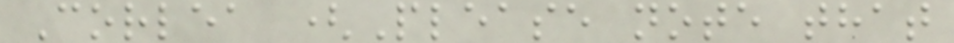Corlea (Please note that
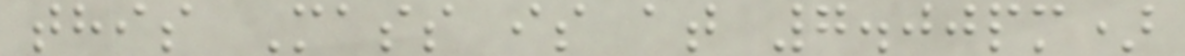this Mass is at 7.00pm)
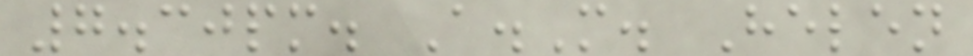7.30pm. A.M. Helen
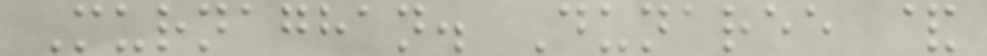Murnaghan. Dunaree &
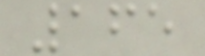165
